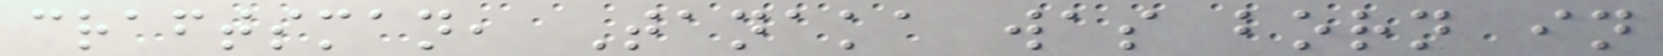craftsman, Tanaka was born in
